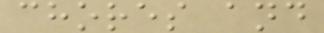chores and
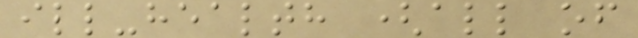ill-health (all of
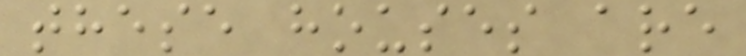these houses are
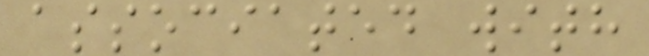associated with
